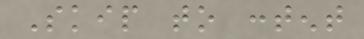Skip to content
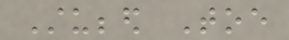Stubbed Toe
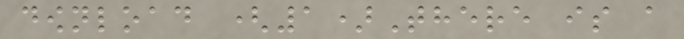download (1)There is a
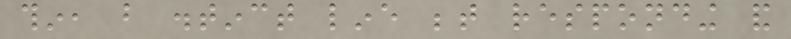thin, but distinct line between responding and
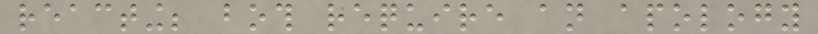reacting; both require an apology
